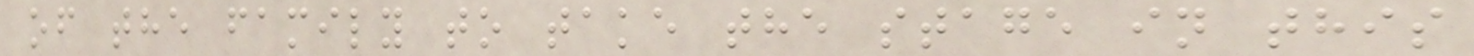of the family to take the stage in this
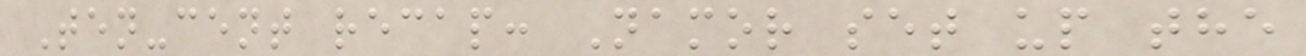Ten-cent recap: Namor set up the
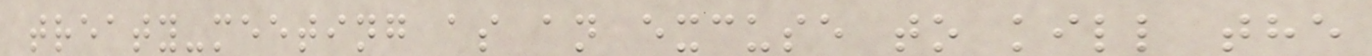treaty-meeting as an excuse to kill the
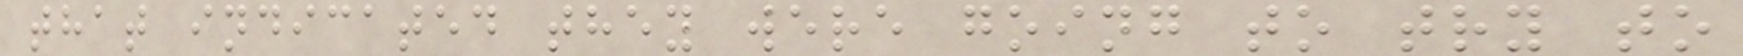that indicated they were going to try to
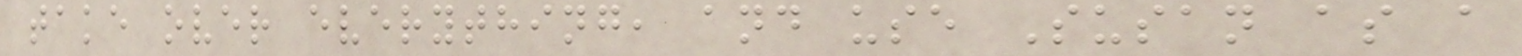take over everything, and use Susan as a
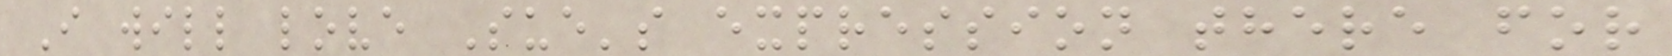I will love Sue's expression there for
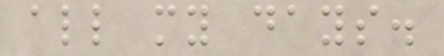all my days.
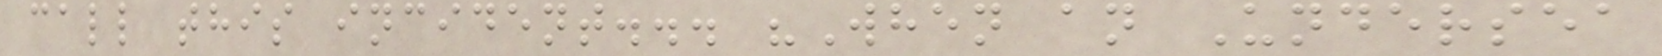call this incident... "When an Undersea
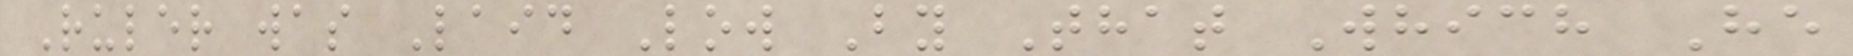Ruler was Laid Low By That Which He
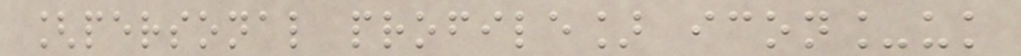[personal profile] icon_uk
